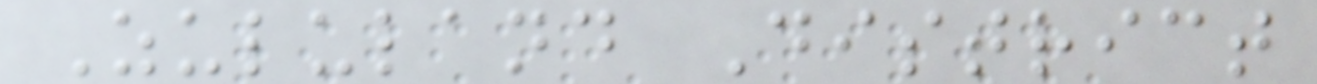Zululand District
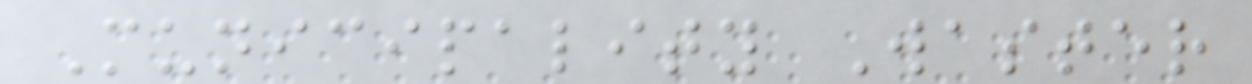Municipality Waster
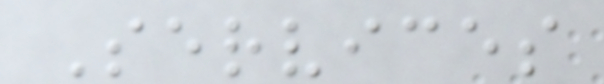Services
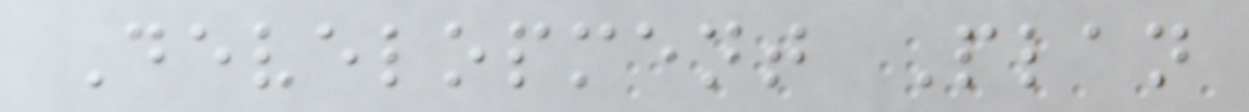Development Plan
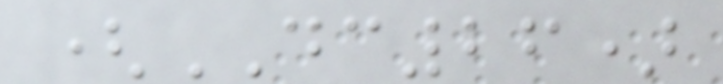(DC26)
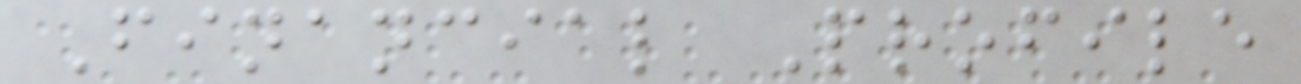Financial Profile
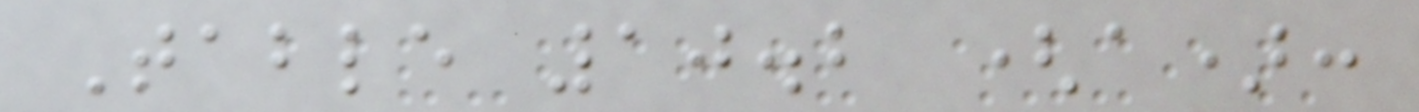Table 10.2 (a):
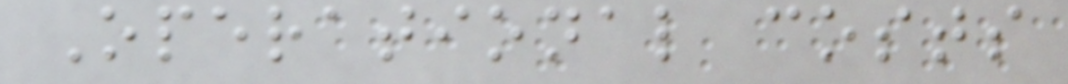Operational costs
